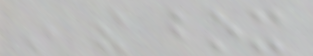in the box
